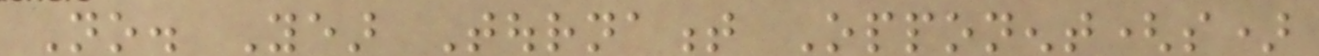No. Year Tournament Opponent(s)
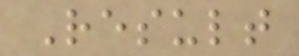Result
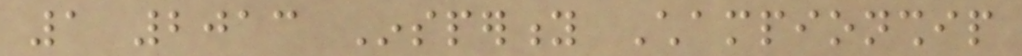1 2013 Insperity Championship
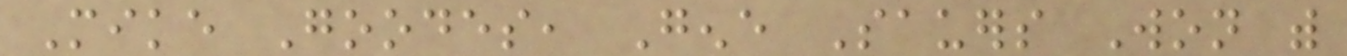Mike Goodes, Gene Sauers Won with
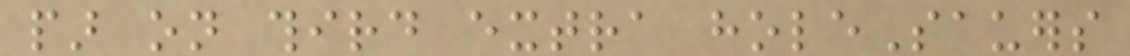par on third extra holeSauers
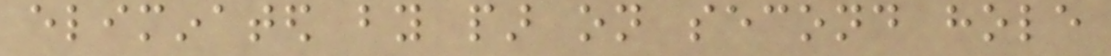eliminated by par on second hole
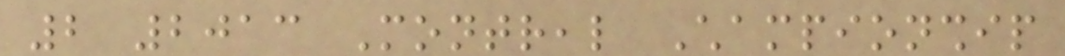2 2013 Montreal Championship
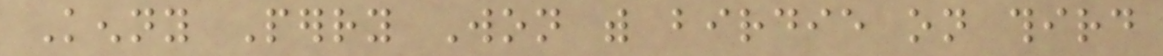Kenny Perry Won with birdie on third
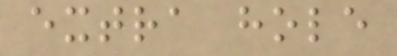extra hole
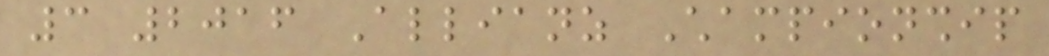3 2016 Allianz Championship
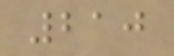210
